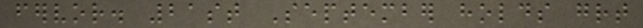fervor. 21st September holds great
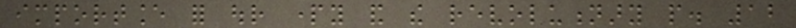importance for our party and the revolutionary people. 12
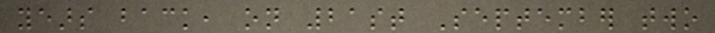years back, on 21st September two
